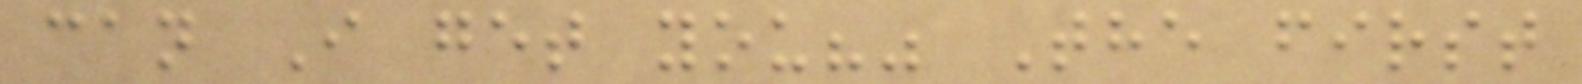can I get you?" The first
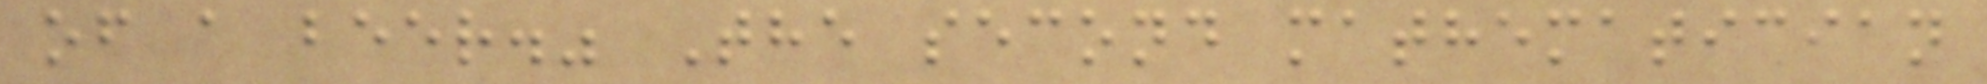of a beer." The second mathematician
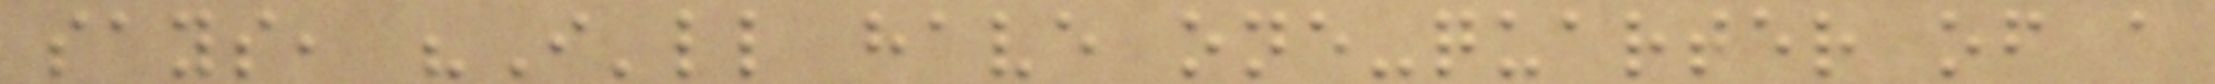says, "I'll have one-quarter of a
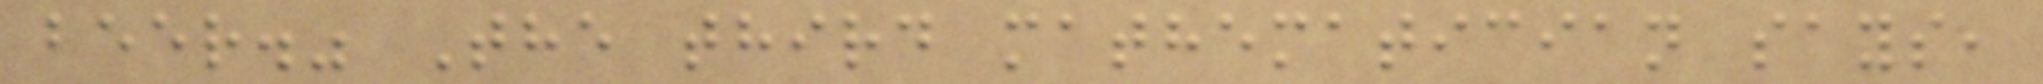beer." The third mathematician says,
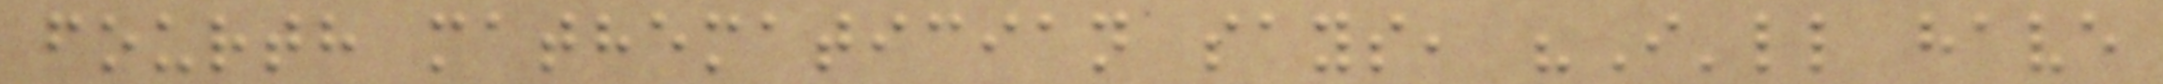fourth mathematician says, "I'll have
